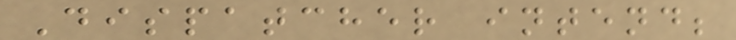Dispatcher intend;
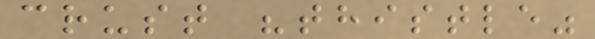crust "thistle"
